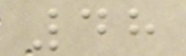48
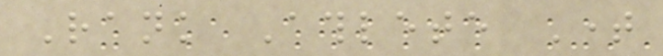Rank Athlete Time
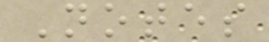Notes
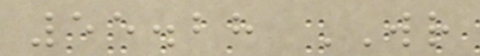55.28 WR
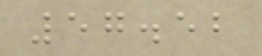57.52
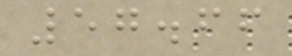57.66
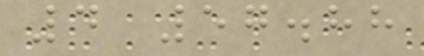4 57.88
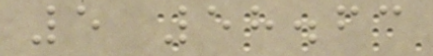5 58.63
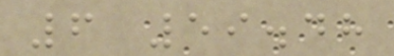6 59.48
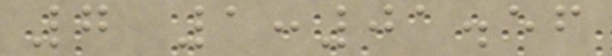7 1:01.56
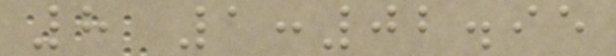8 1:02.95
